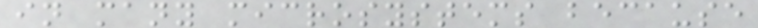in many microsystems because
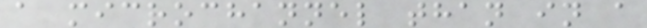a microchannel than in a
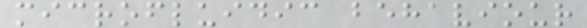microfluidic behaviour
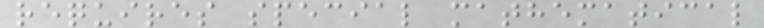requires special mathematical
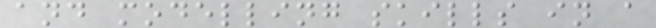and modelling skills in a
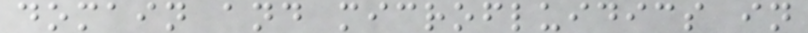domain and microfluidics in
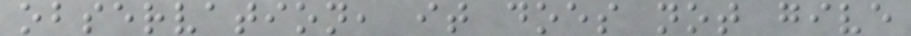observation, it does not give
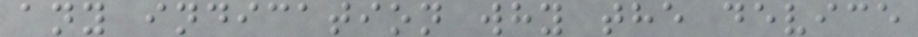any indication why the device
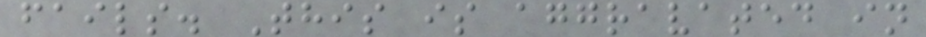fails. This is aggravated in
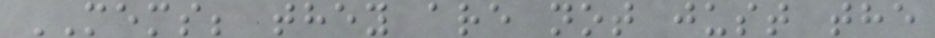MEMS; they are not just the
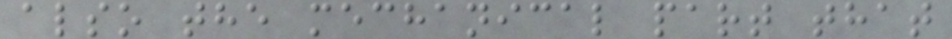also the mechanical part that
